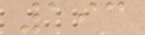193
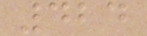424
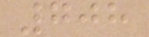708
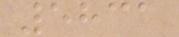5831
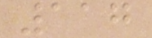117
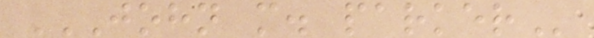JOHN M. PARKER
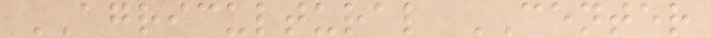AGRICULTURAL CENTER
